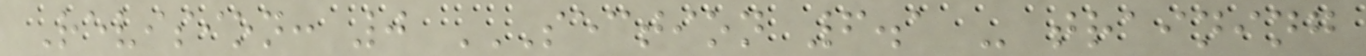Revision: 0 SECTION 6.1 - TRAINING
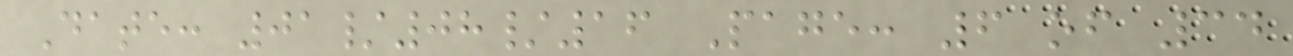Date: 01/08/16 Page: 6 of 34
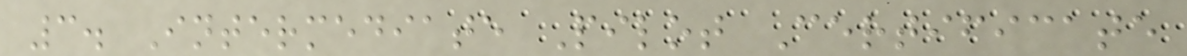3. Intermediate Pilot Certificate
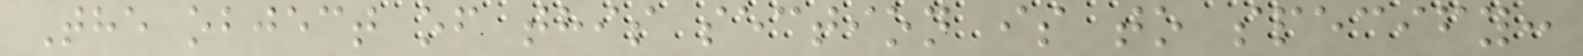The object of this section is to specify:
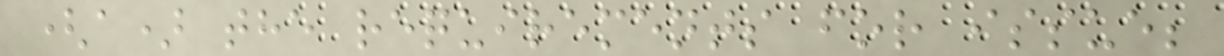(a) the requirements for issue;
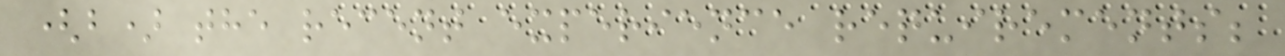(b) the recent experience requirements;
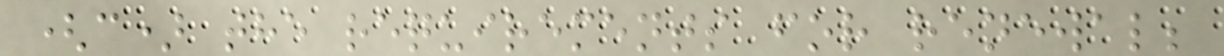(c) the requirements for renewal;
